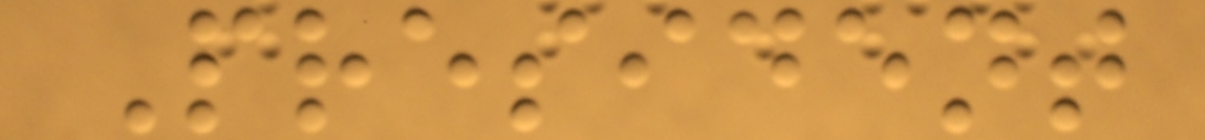President
